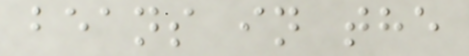beans in the
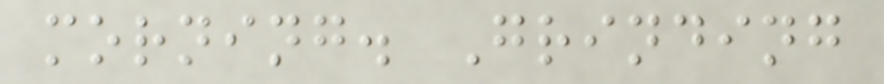morning. Grinding
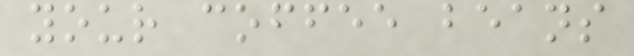your coffee beans
